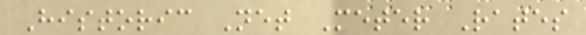Historic Net Meter Rates
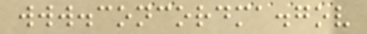www.concordma.gov
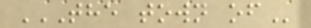THE TOWN OF
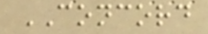CONCORD
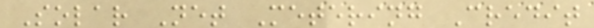Solar Net Metering Credit
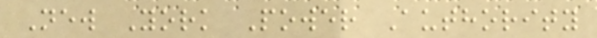New York Power Authority
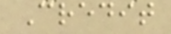Credit
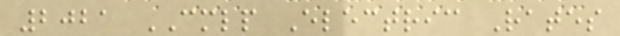2021 CMLP Electric Rates
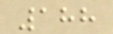188
